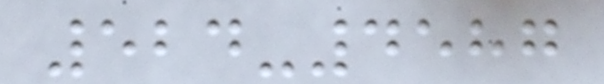524-4587
